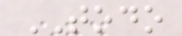TODO
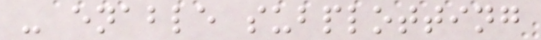- enable subplotting
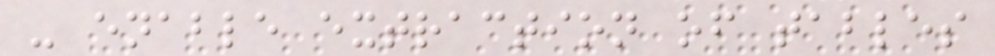- enable extraction of tables
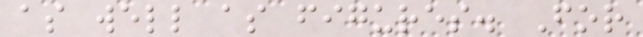as well as figures. For
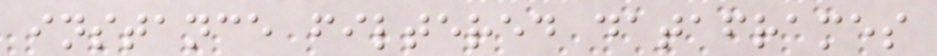instance filtered dataframes
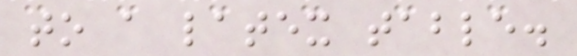to a latex table.
